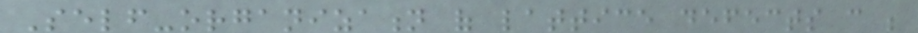Self-organization of lattice defects can be
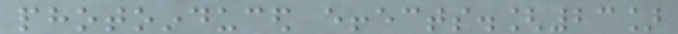photoinduced effects.[23]
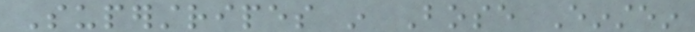Superstripes in Bose Einstein
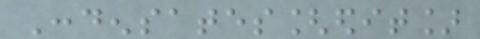Condensates[edit]
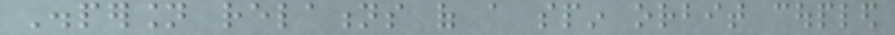Dispersion relations of a spin orbit coupled
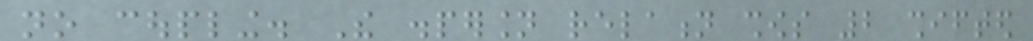no coupling. The dispersion relation shows 2 shifted
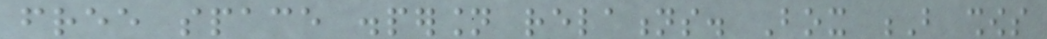free space dispersion relations. Box B shows
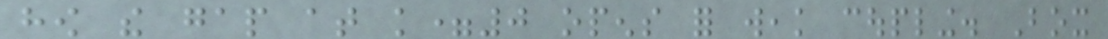how the gap at k=0 opens for weak coupling. Box
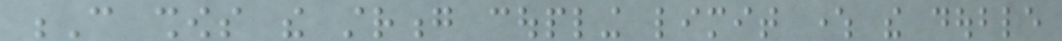C shows the strong coupling limit where the double
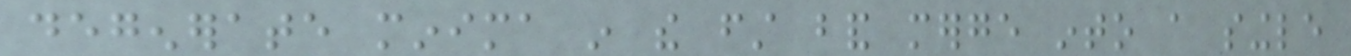degenerate minima in the first band merge into a single
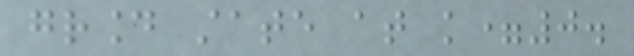ground state at k=0.
